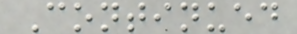Continued
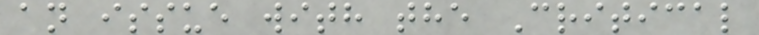an issue with the Critical
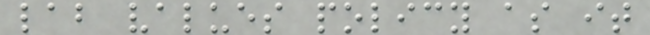lab values policy as it
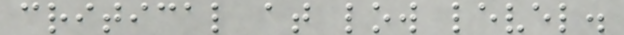critical at low level.
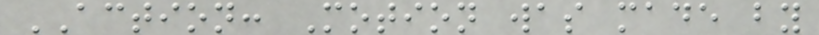ACTION: Motion was made by
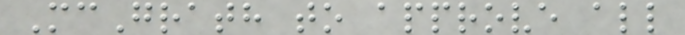McGrath to approve all
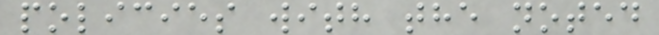policies with the noted
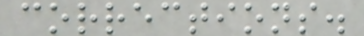corrections.
